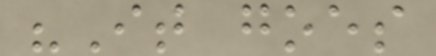"It goes
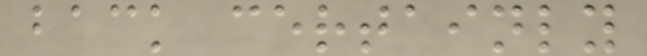back certainly
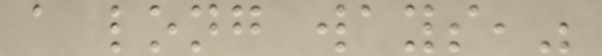a long ways,"
